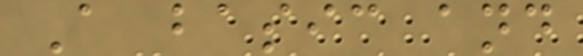A basic and
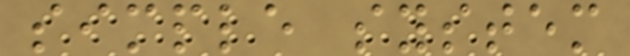simple system
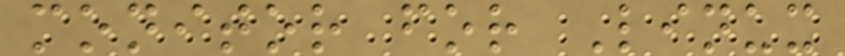monitor for Linux
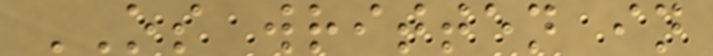OS written in
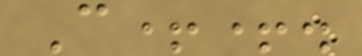C++.
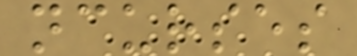ncurses
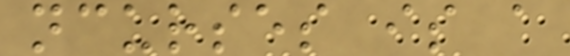ncurses is a
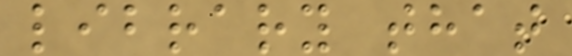library that
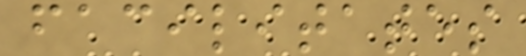facilitates
